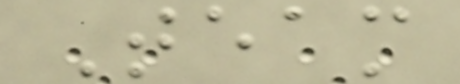Team
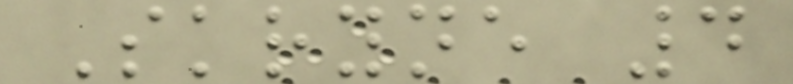Skryne 4
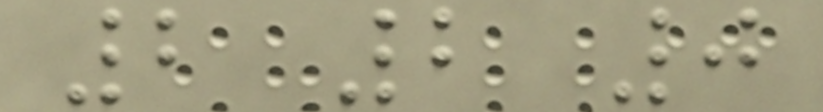2 2 0
